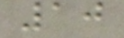10
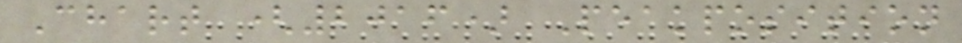Chart (2016) Peakposition
